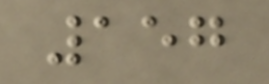157
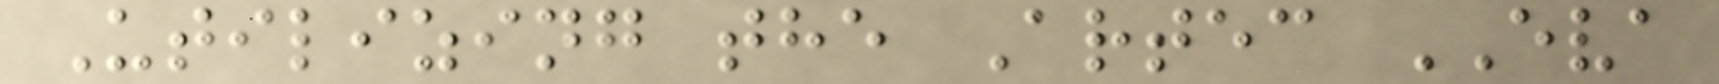Utilizing the Artec EVA
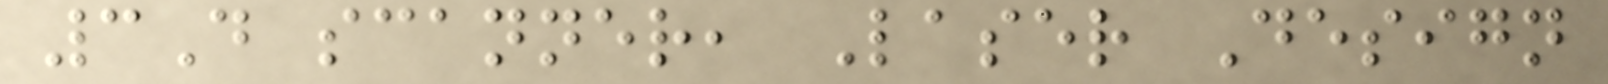3D scanner, Laser Design
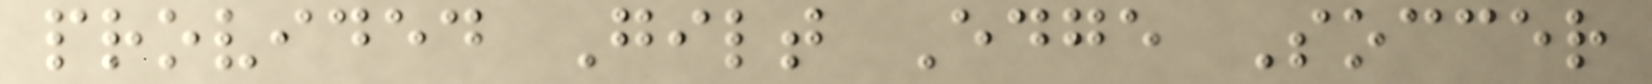provided Gilt Edge Soccer
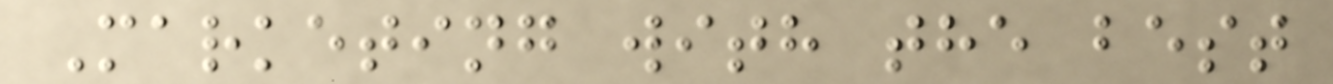Marketing with the best
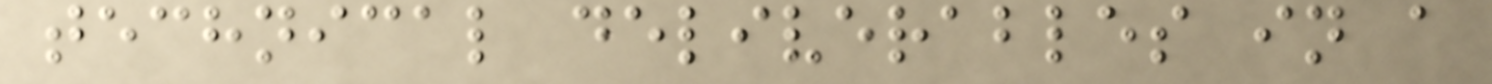technical deliverables in a
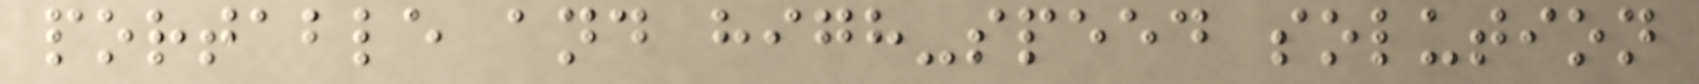portable and high-speed solution
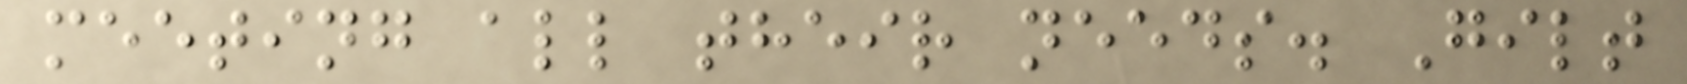meeting all their needs. Gilt
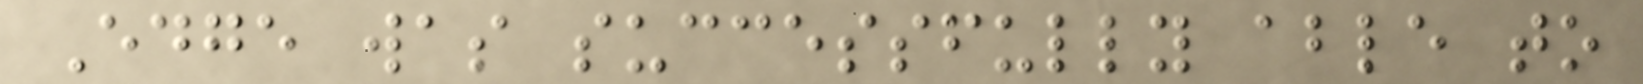Edge was successfully able to
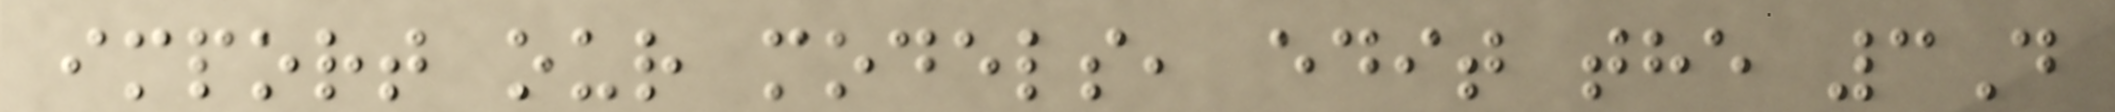import our models, edit the 3D
